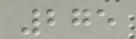275
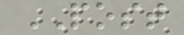POST
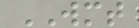WMT
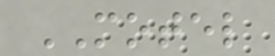MOTEL
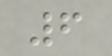6
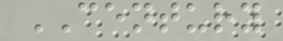CENTURY
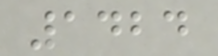1424
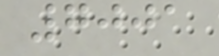7001
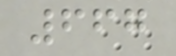667
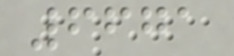6671
